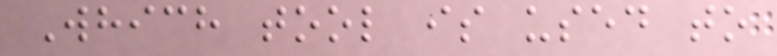Which tool is used to
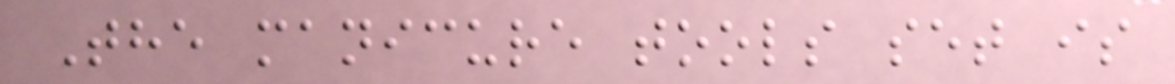The manicure tools set is
